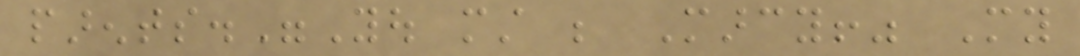parents."You must be Marcy!" My
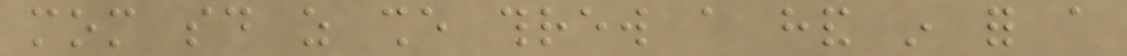mom said as she threw a hand in for a
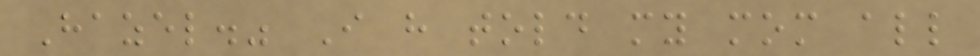Hazel." I have told my mom all
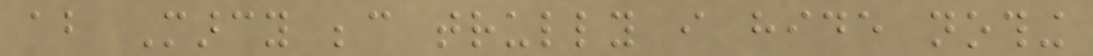about Marcy because trully i hide nothing
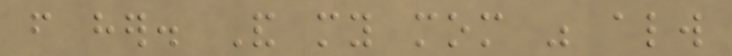from her. And my mom was always
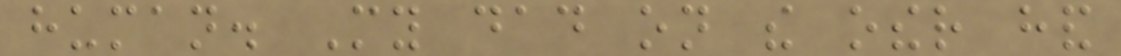human. My dad on the other hand
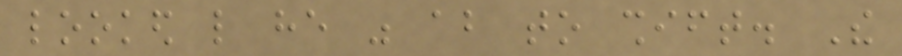looked like he was about to shift. The
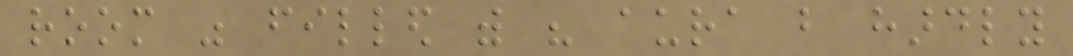room was filled with his aura but hardly
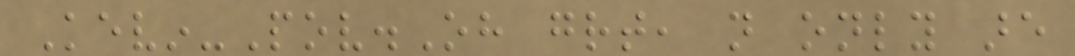Kevin-Pov.Oh great, not only are
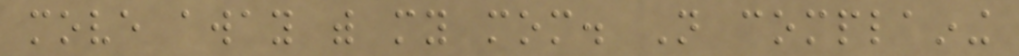move away with my mom. Not complaining
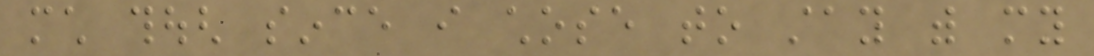much though since i chose to stay with my
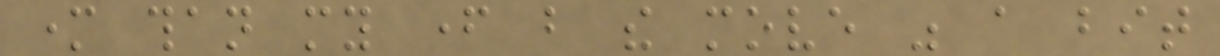mother than my father but the move was a bit
